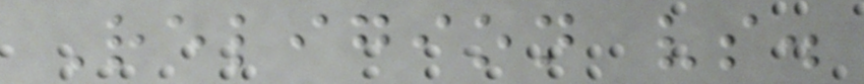Religion vs.
